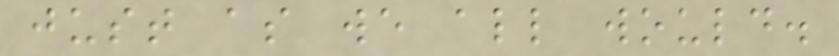just as we all would.
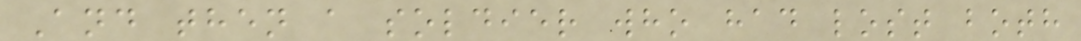And then a soldier who had lost both
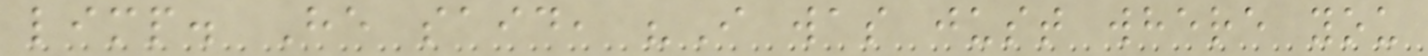limp. He said, "I was just where you
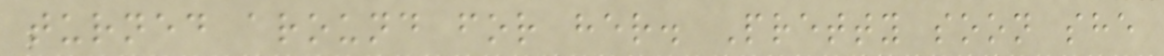turned around for her. Pretty soon she
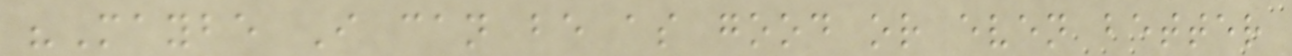"Maybe I can be as good or even better
